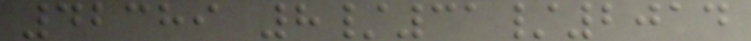42389 8/31/2014
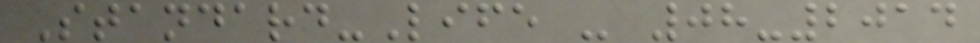Standard-Life - 08-2014
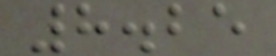8.25
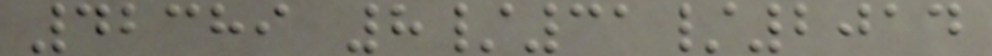42389 8/31/2014
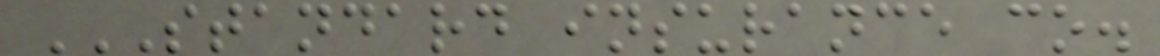STANDARD INSURANCE CO.
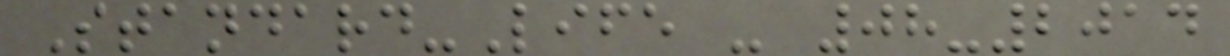Standard-Life - 08-2014
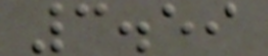3.59
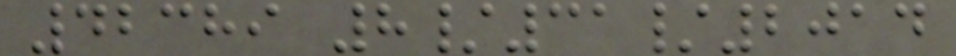42389 8/31/2014
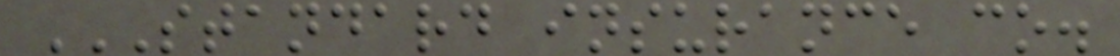STANDARD INSURANCE CO.
